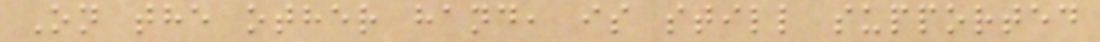On the other hand, is still supported
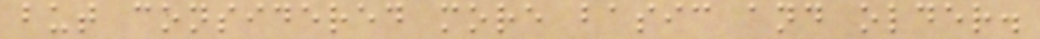but considered more basic and older.
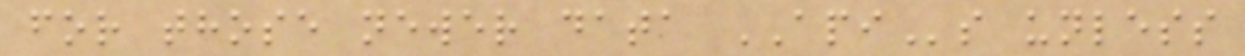for those newer data APIs unless
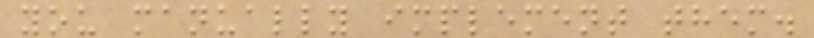you manually implement them.
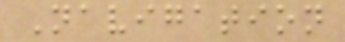Navigation
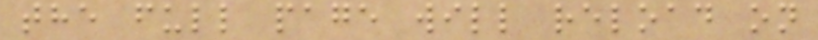the full page will reload on
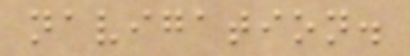navigation.
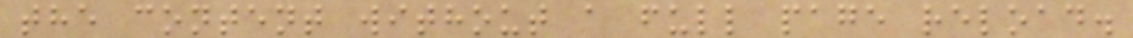the content without a full page reload.
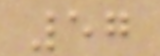57
